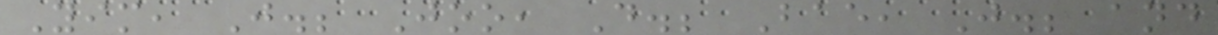Yim, J.; Joo, D.; Bae, J.; and
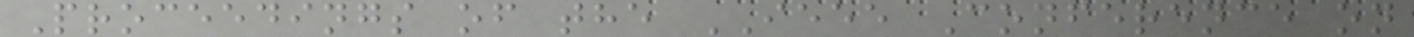Proceedings of the IEEE Conference on
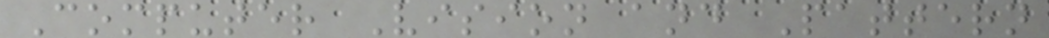Computer Vision and Pattern
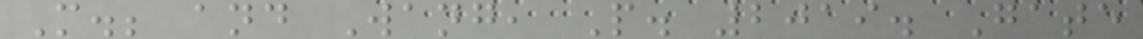M.; and Wang, P. 2019. Gate
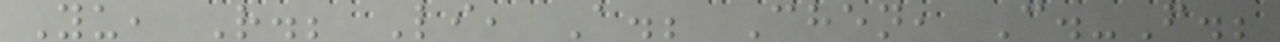Yu, R.; Li, A.; Chen, C.-F.;
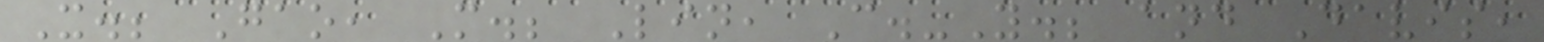X.; Gao, M.; Lin, C.-Y.; and Davis,
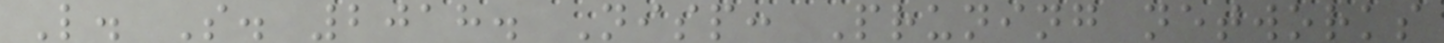L. S. 2018. Nisp: Pruning networks
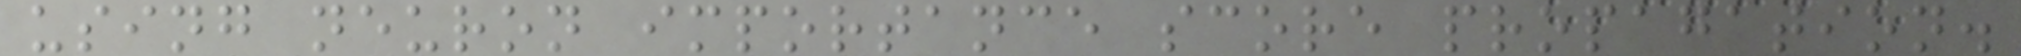using neuron importance score propagation.
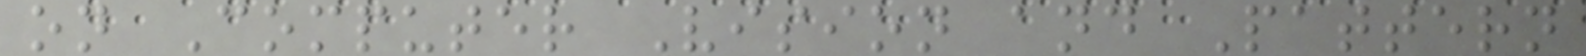on Computer Vision and Pattern
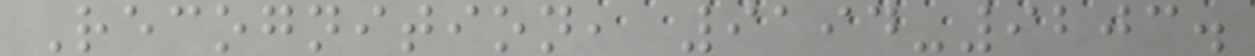Recognition, 9194-9203.
